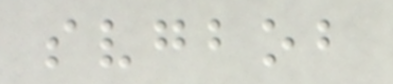svgbob
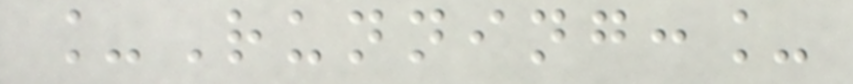_Running:_
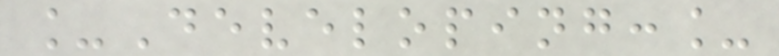_Developing:_
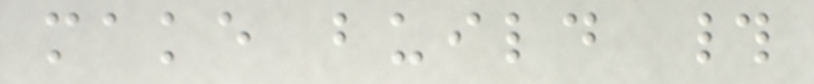make build #
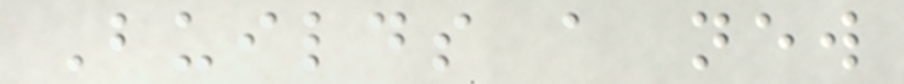Builds a new
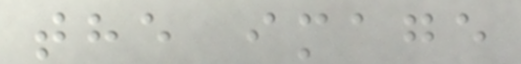the image
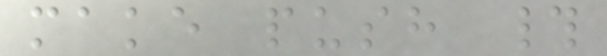make push #
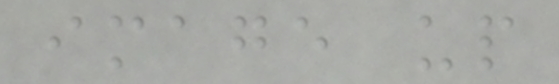image up
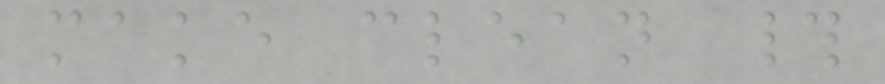make clean #
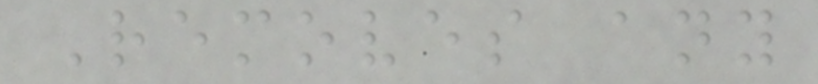Removes any
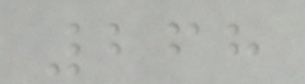268
